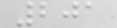201
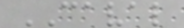CAVAL
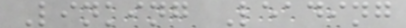Linking Leading
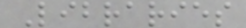Libraries
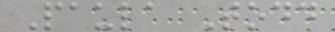Paula Todd
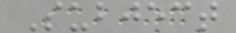Subject
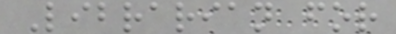Librarian for
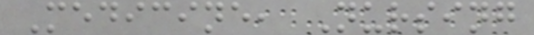Medicine, Nursing
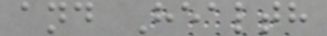and Health
